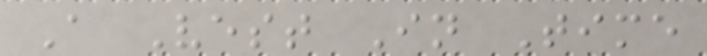A Vest In Time
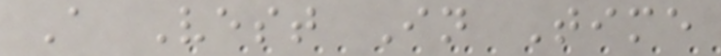A Vest In Time
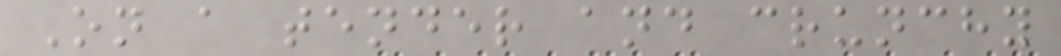On a tender and crunchy
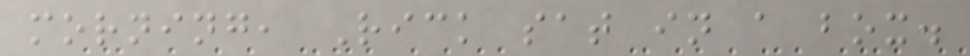morning, Rick sat in a box.
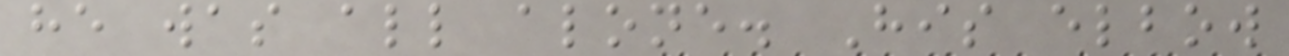he was all alone. His elbow
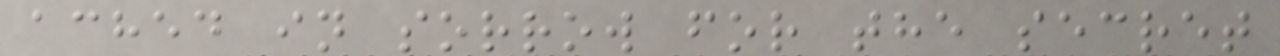ached in sorrow for the secret
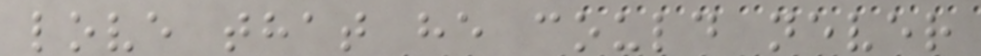love that he could never
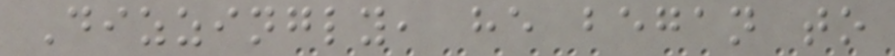Dizzingly, he began to
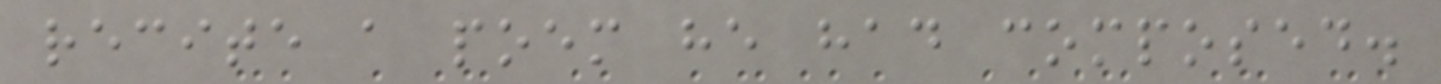recite a poem he had composed.
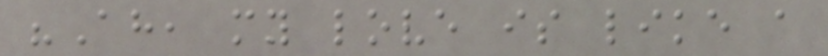"Ah, my love is like a
